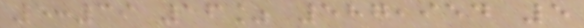5:39 16% 587,954 5
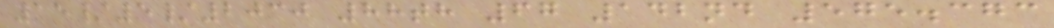15/5/2030 88th 67 142nd 575.373
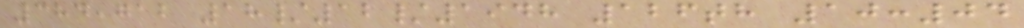384,712 18/12/1948 126th 10:04
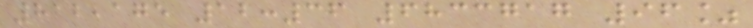812,175 12:36 6833717 96%
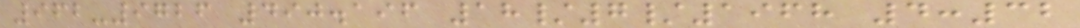962-9726 490.196 18/7/1968 4:32
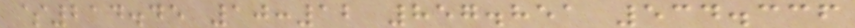$214.45 10:12 857.851 534.336
